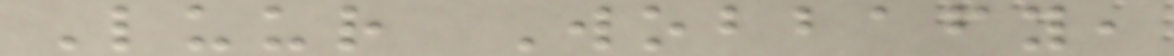Luur Wobbafy,
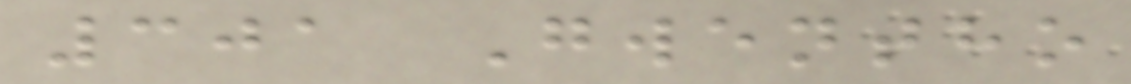301 Gwentho
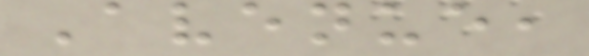Avenue,
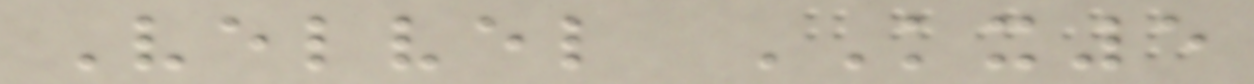Velvel KX5
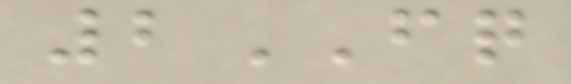2FQ
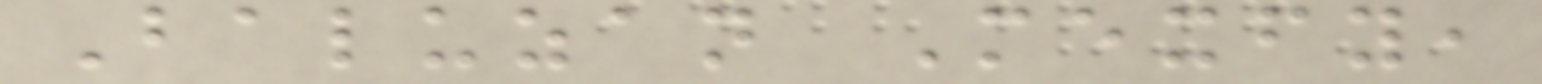Baluzan Mexfy,
